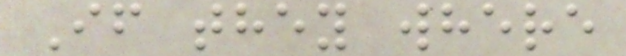If they where
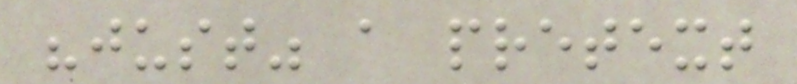"just" a pretext
